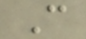C
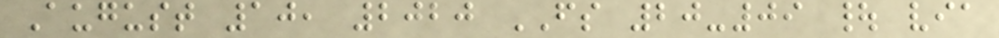August 10, 2020 FS 20-09 | via
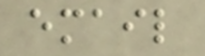email
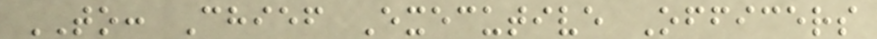TO: Chief Executive Officers
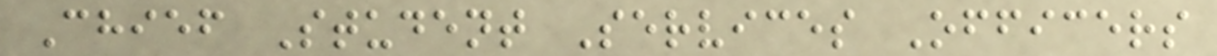Chief Student Services Officers
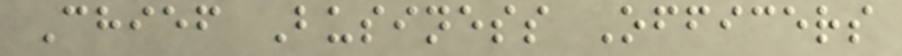Chief Business Officers
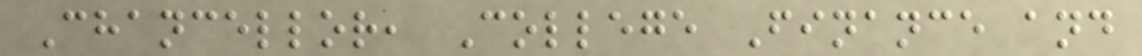Chancellor, College Finance and
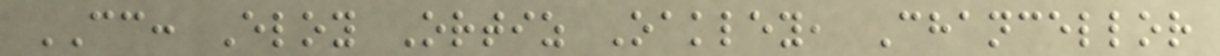CC: Eloy Ortiz Oakley, Chancellor
